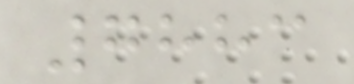7883
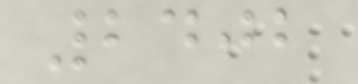2402
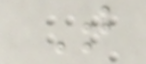T
